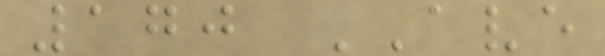170 AVE
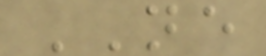NE
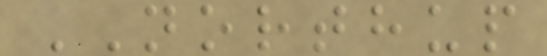NORTHUP
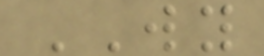WY
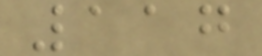117
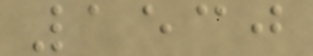1530
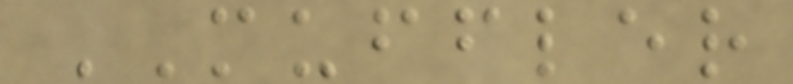MUFFLER
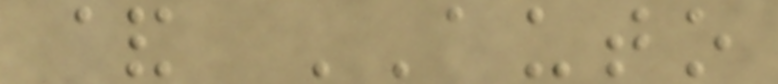& AUTO
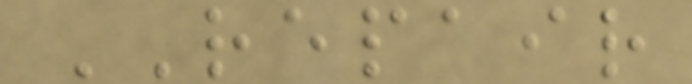REPAIR
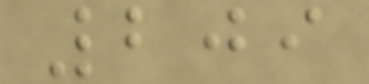209
